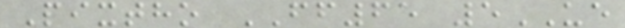Pixtho FF65 5UE
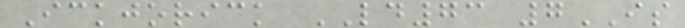Ickjorick LD73 7IS
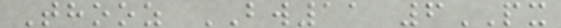Thooz BW11 6PX
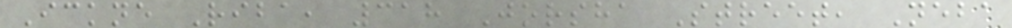Ickne Riba, 318 Jorsha Street, Neba
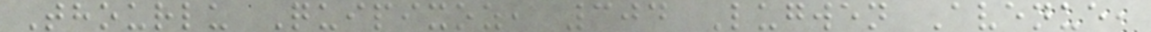Thourlu Quipixoz, 304 Lugwen Avenue,
